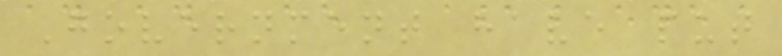Government have put
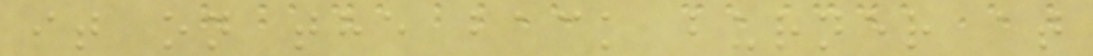it on the back burner at
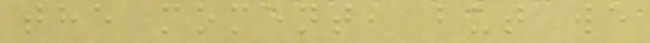the moment, but we
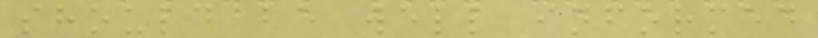should be well informed
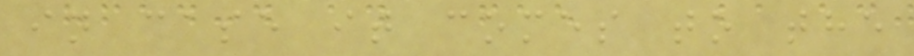in case it comes to the
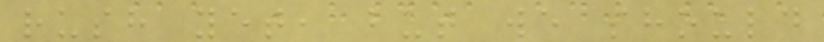rush yet, but we should
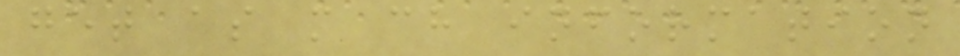get as m ch information
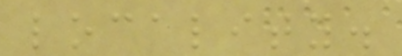locality.
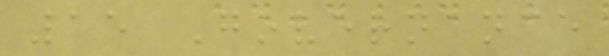15 Governance
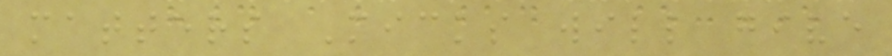matters Micks will give
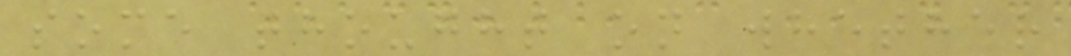some thought on whether
